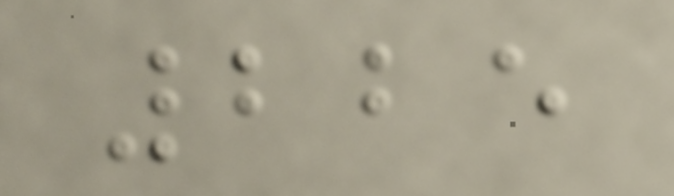225
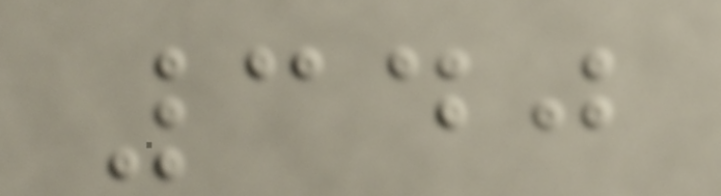340
